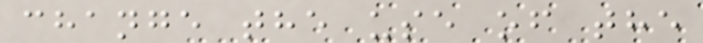change the use of the
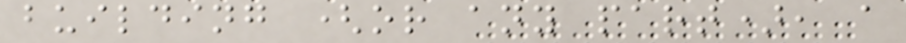building (or any part), a
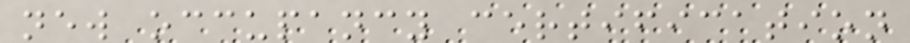new occupancy certification
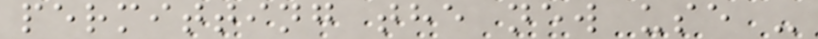permitting the new use -
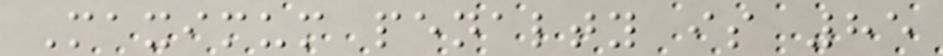Maximum penalty is 85
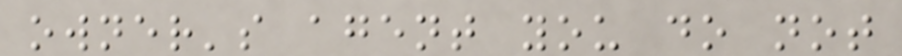owner's agent you do not
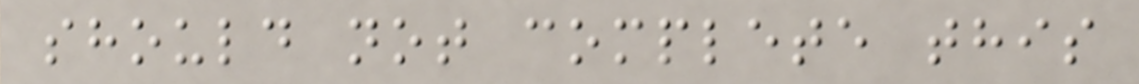should not complete this
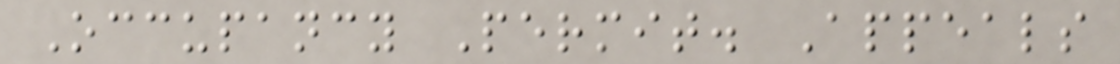Occupancy Permit. Appeals
